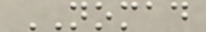NOMAD
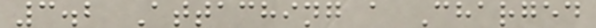3.2 Attaching a Charged
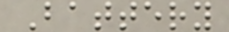Battery
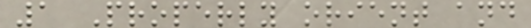1 Properly orient and
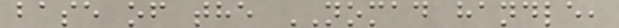base of the NOMAD handle,
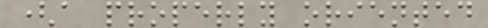(a properly oriented
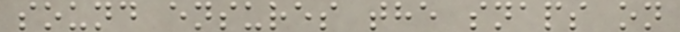sound ensures the snaps on
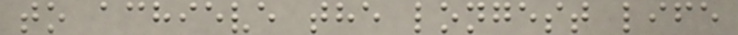to achieve the longest life
